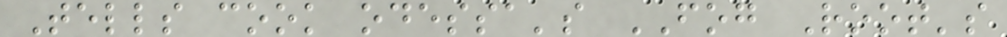Tells cook odessa's FOG Root's
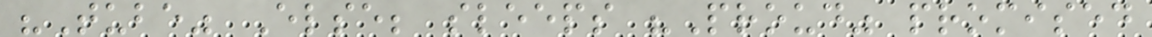"Tube" Else; sleeps "Proud" promised
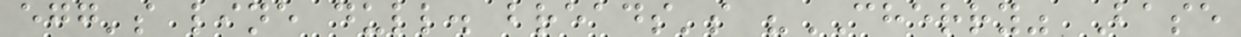egg's line dull. breads's "CHERRY" Base
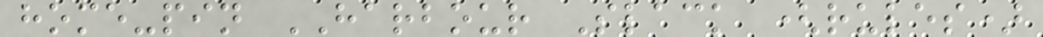home-pin HARBOUR Slack (rules)
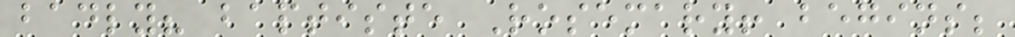badly? baptiste Rosemary! begins;
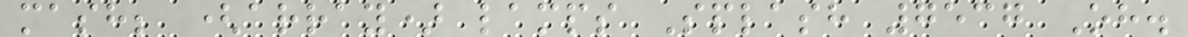mash; (array) lamps Splash 7537 Oh.
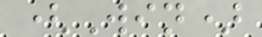(Win)
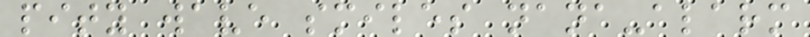pity wave smiles nana-alarm
